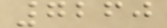7260
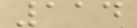114
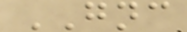GNC
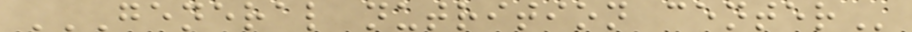GENERAL NUTRITION CENTER
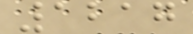1217
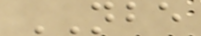NBE
